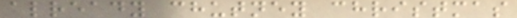already chutney christmas
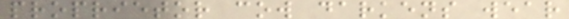proprietor cow darkens wear
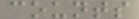counts
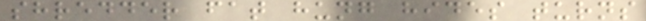shredder fat hung hides turns
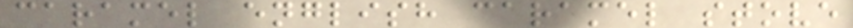caramel english caramel stove
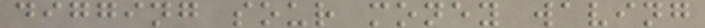digging sour money waving
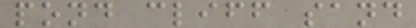pond cliff sand
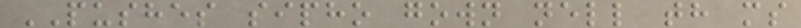PUSHES sipho gown nell th ms
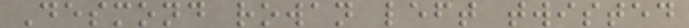Desmond rowan left twisted
